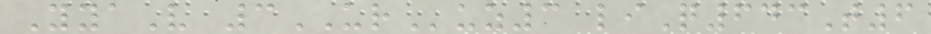YyaV 3URuz3 liQ643T6
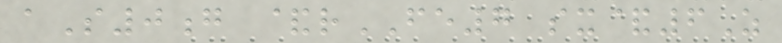aS0g &rFE7 sx&6Z
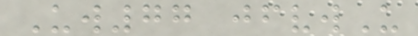Uw77 jfvwU
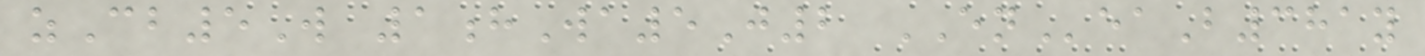zCb5W 1hWa5J2 ENeaB381y
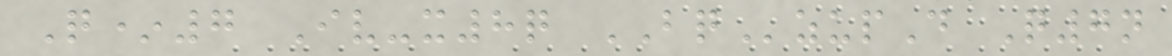Q*7 Iv-x8q BQzupD Q7n
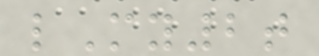lMy2t
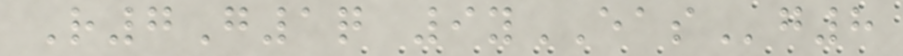R7G1q 9yEASg8
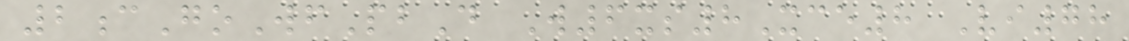2cGoWfPbD W6xs8Xce8 Vi78
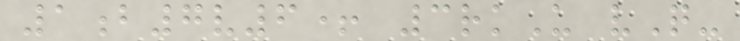1b7v6+ 3rkU vQ-
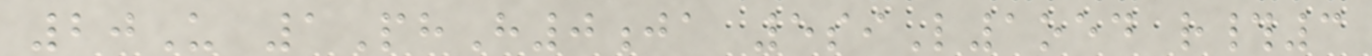20U 1PhH0ja 5siL1oed r#3
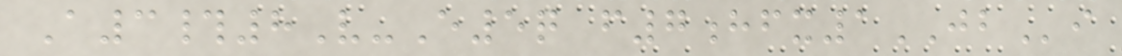A3#8V-E5q f7hfx1JBi
